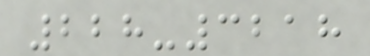228-3218
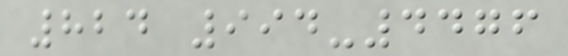824 994-4476
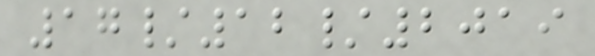17/12/2019
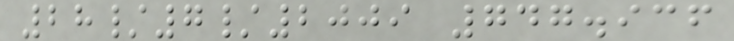28/7/2009 747.936
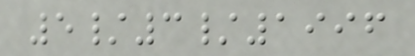5/3/1996
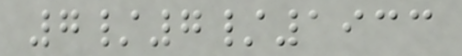7/7/1933
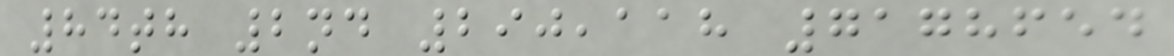84th 2nd 290,118 7178654
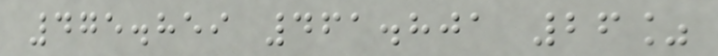475.859 461.801 26%
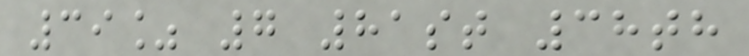39% 7 81st 38th
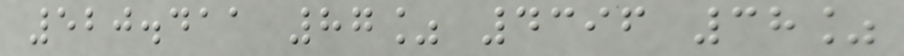520.411 87% 4396 38%
